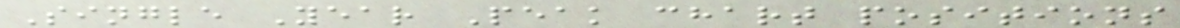Single Year Peak chart positions
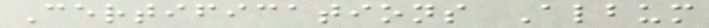Certifications Album
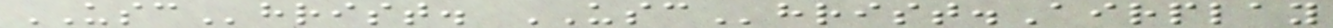USChrist. USChrist.Airplay
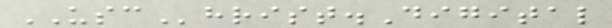USChrist.Digital
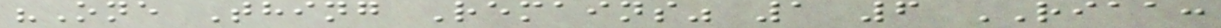"One Thing Remains" 1 6 RIAA:
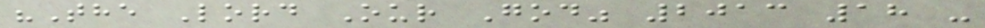"The Lord Our God" 2013 18 -
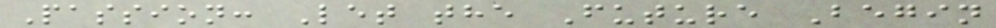Passion: Let the Future Begin
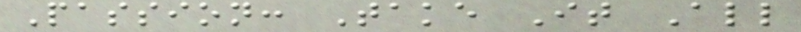Passion: Take It All
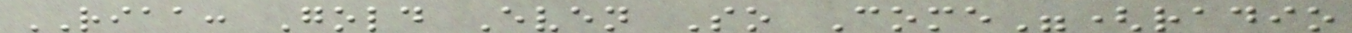RIAA: Gold Even So Come"(radio
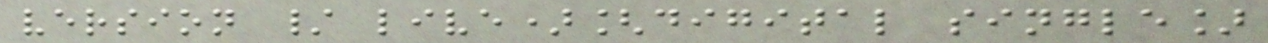version / live)[digital single]
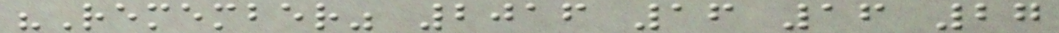"Remember" 2016 16 16 27
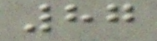87
